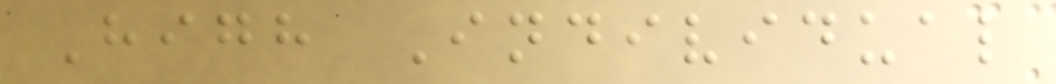High Individual
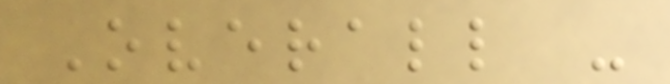Overall -
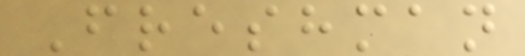Freshman
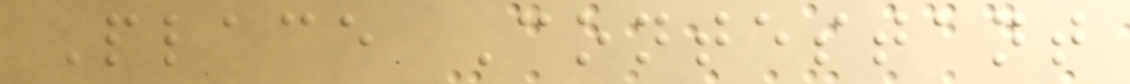Place Contestant
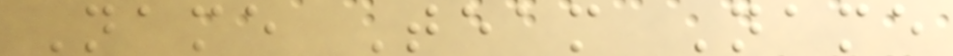Name Team Name
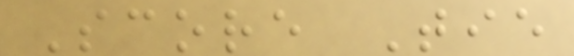Score Tie
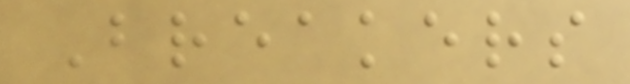Breakers
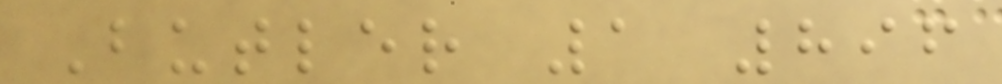Butler 1 896
